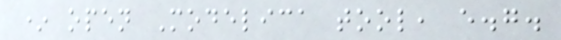* open Modelica tool, e.g.
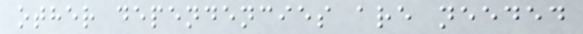other dependencies are needed
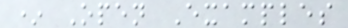* Open Examples
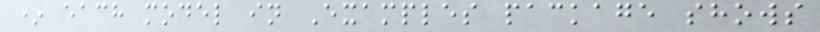* each model in Examples package shows
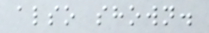also shown.
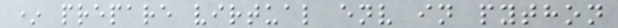* prepare virtual env in python
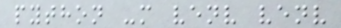python -m venv venv
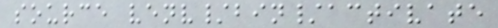source venv/bin/activate
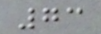73
